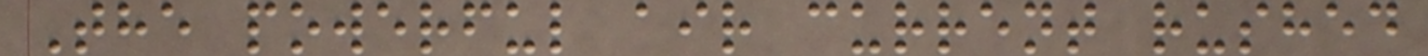The powerful air current rushed
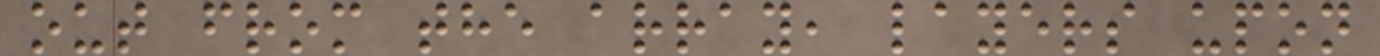out from the array, layers upon
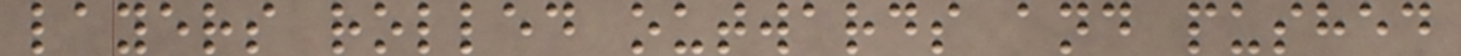layers rolled outwards and pushed
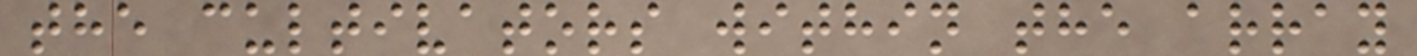the cultivators within the array
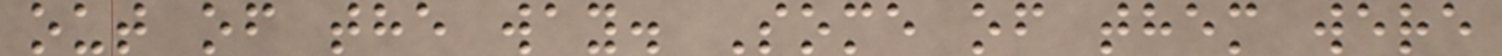out of the way. Some of them were
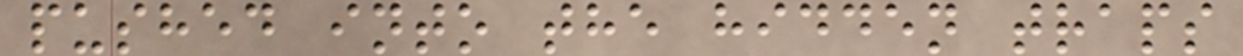pushed into the hidden traps
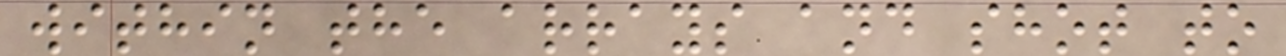within the arrays and shot to
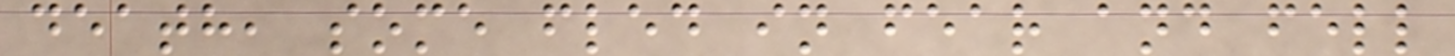death, some fled in fear and fell
